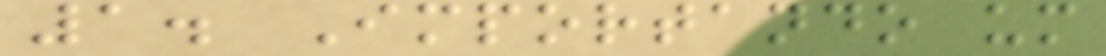1. Importando um
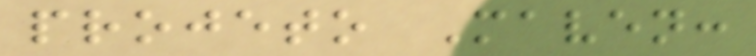projeto Maven:
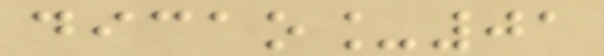dicao_01
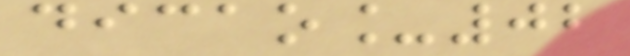dicao_02
